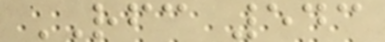RFC 543
